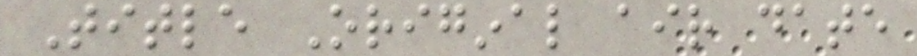Title Original air date
